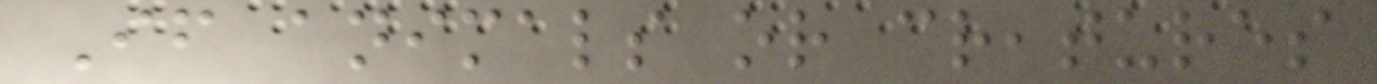If animals or creatures
